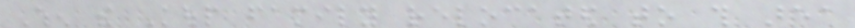When the Koup family relocated to this area
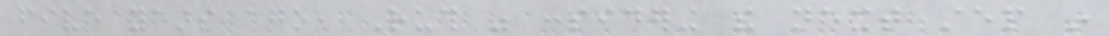five years ago, Ruth was considering the next step in
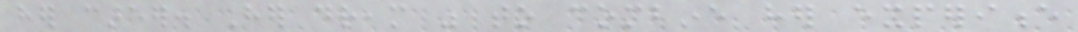her career. Her dream was to combine her experience
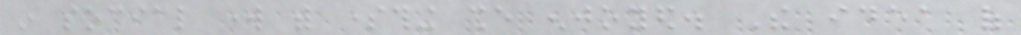in social work with something she enjoyed. The idea of
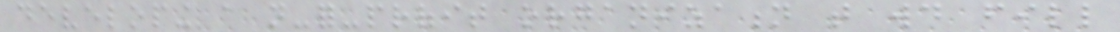developing a not-for-profit organization that would fill
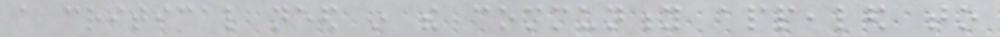a critical need in the community appealed to
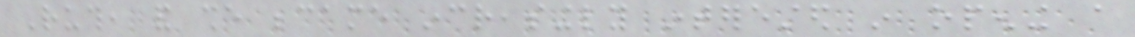Ruth, and she became increasingly interested in opening a
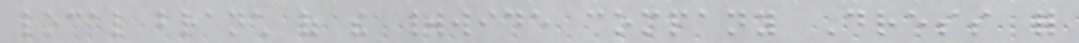local branch of the worldwide company Dress for
